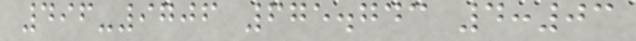496-9706 675.743 4:03
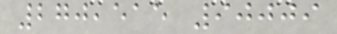270,515 90009
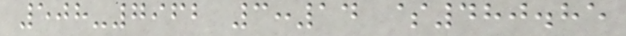508-7962 3:14 $480.85
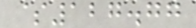$127.77
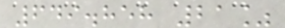649.858 21%
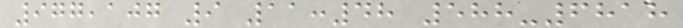977,107 9 11:48 588-6818
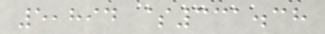5,894 $331.38
